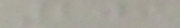209
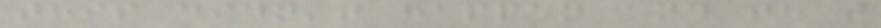this didn't happen and that
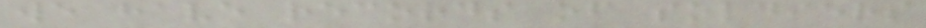we have records of soldiers
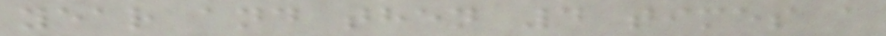year and then 4 times a
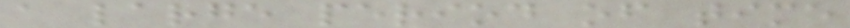a large period of time
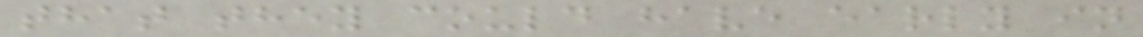that they could have early in
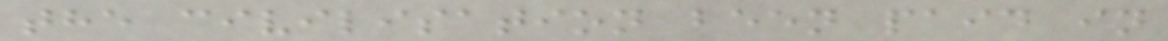the civilisation been paid in
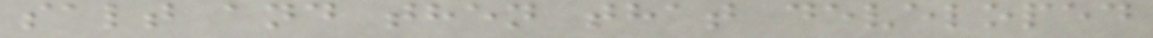salt and then that developed
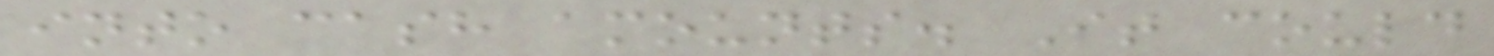into cash amounts. It could
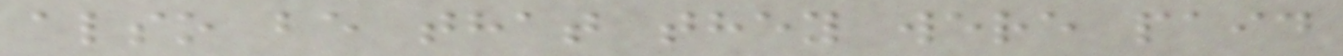also be that they were paid
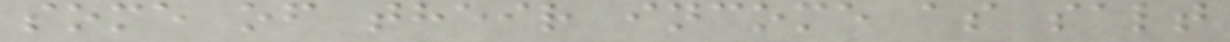some of their income as salt
